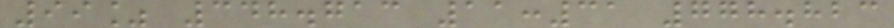99% 348.713 11:31 778.823
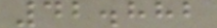42.882
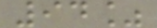94%
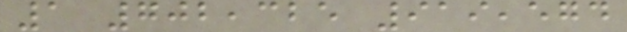1 702,325 919,574
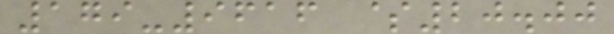179-9616 $20.00
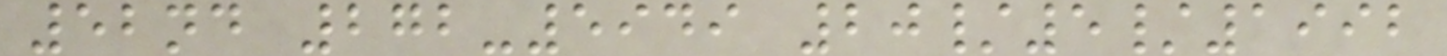52nd 272-5949 20/5/1992
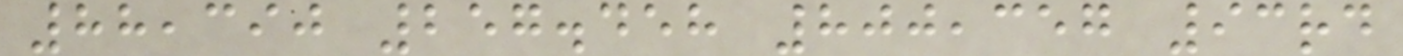88,390 257.458 800,357 93rd
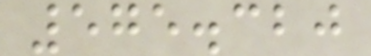575.320
